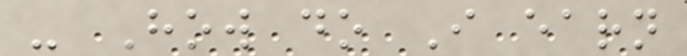- How do I earn
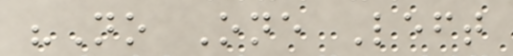"No One Left
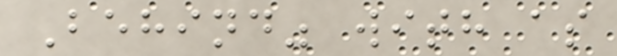Behind" with as
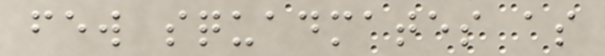few squadmates as
